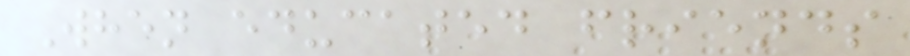When educated friends
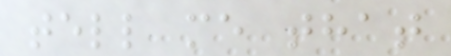tell me that
